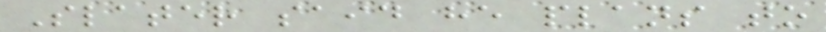Slater said he plans to
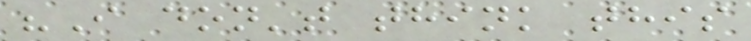"I don't think this
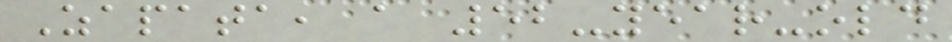Zapata, a 52-year-old
